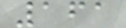161
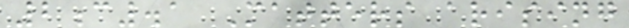2c.1 Matters arising
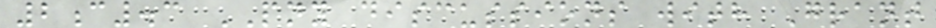2c.3 PNY discussions with Grant
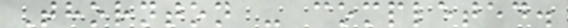Thornton - completed.
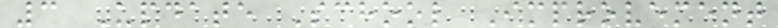3 Update School Improvement
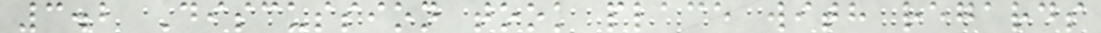3.2 Discussion took place with regards
